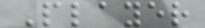Player
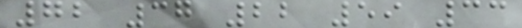72 37 22 59 33
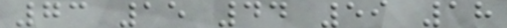73 15 44 59 18
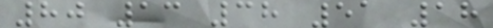80 13 38 51 18
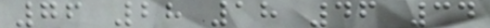76 28 18 46 34
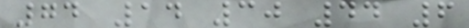74 14 30 44 6
